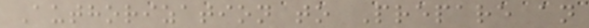Authorization to Prepare an
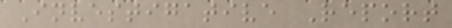Investigative Report
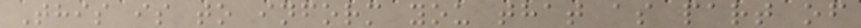This is to inform you that as part of
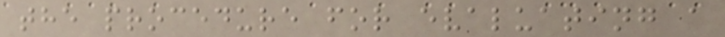the procedure for evaluating a
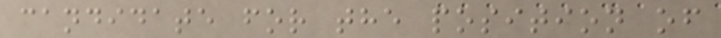candidate for the position of
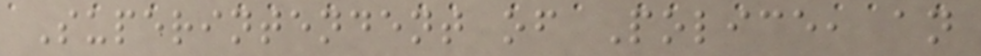Superintendent of Police, an
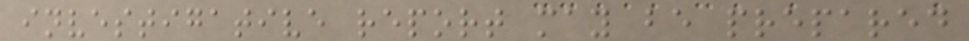investigative report may be prepared
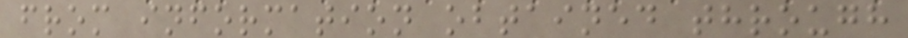from information obtained through
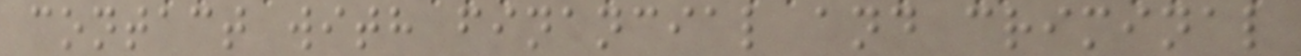contact with financial and criminal
